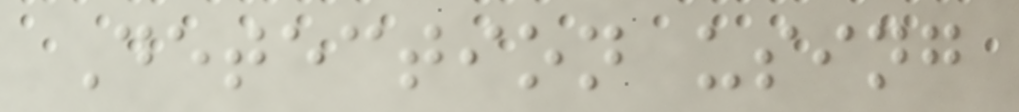Detection using
